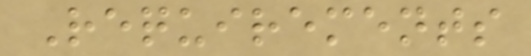Requirements
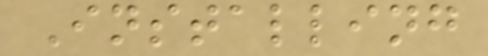Installing
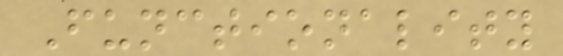Functionality
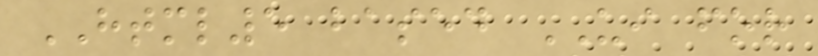HTML5 based UI for
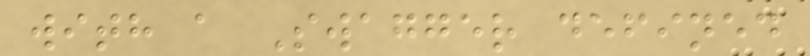with a Swagger defined
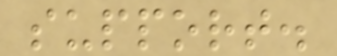support.
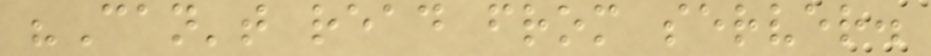"Can't read from server.
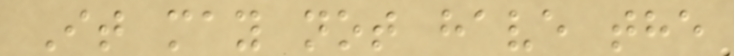It may not have the
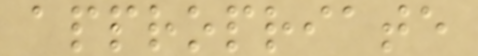appropriate
